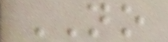NO
